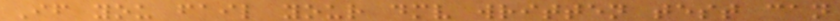If you fail your dmv written test can
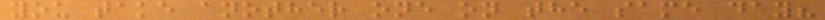you take another one on the same day?
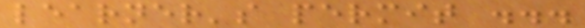learner's permit ...
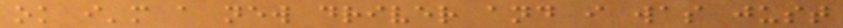ok i'm a new driver and i was just
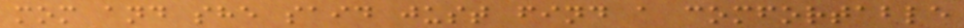mom and she said just find a comfortable
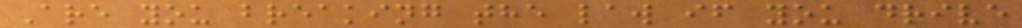Are you breaking the law if you drive
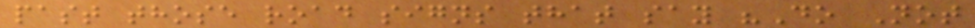past those road signs that say "Do Not
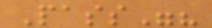Pass"?
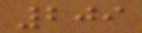209
